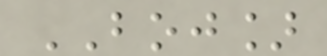BOJ]
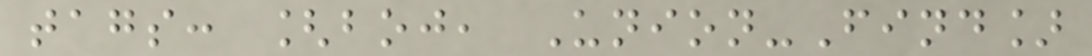tags: [boj, Union-Find]
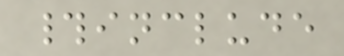#include
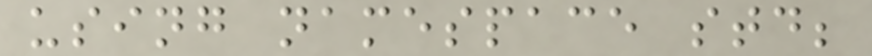using namespace std;
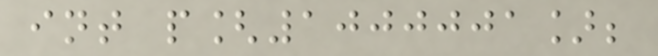int p[1000001];
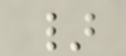}
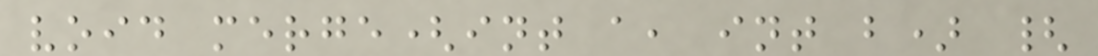void merge(int a, int b) {
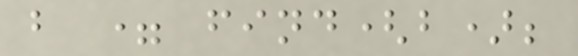b = find(b);
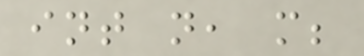int n, m;
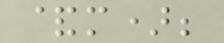&m);
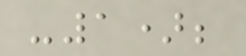-1);
